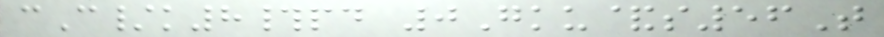cC/k8#pd 0Gku&s56T
